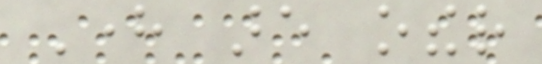Here are other
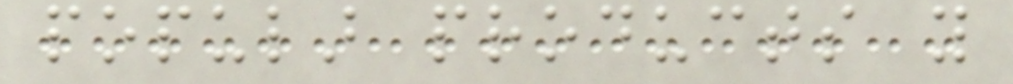popular products you
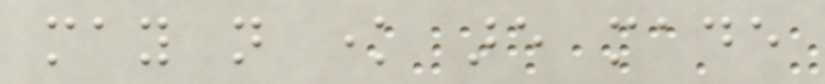may not know are made
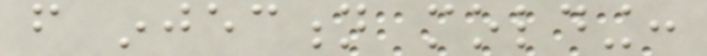from injection molding:
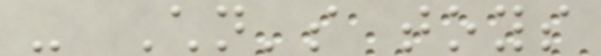- Children's toys
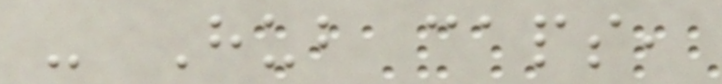- Hub caps,
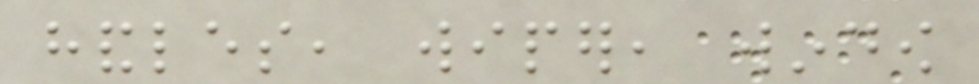handles, wiper, window
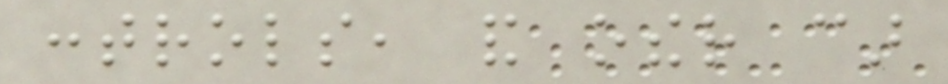controls, and other car
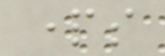parts
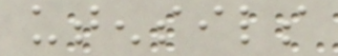utensils
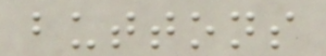buttons
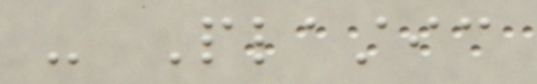- Plastic
